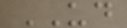UD
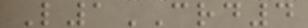L1CRD4
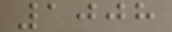1008
